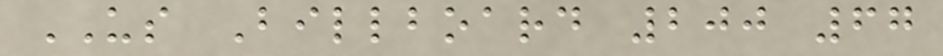US Billboard 200 67
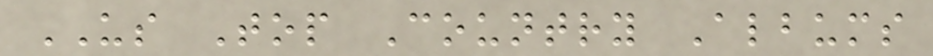US Top Country Albums
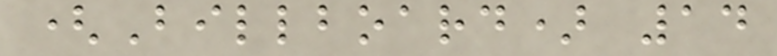(Billboard) 14
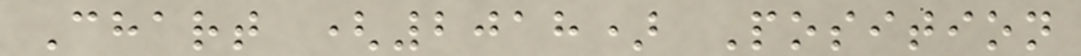Chart (2018) Position
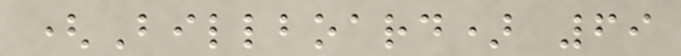(Billboard) 69
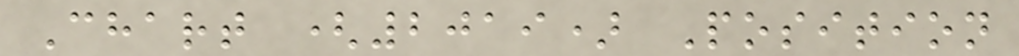Chart (2019) Position
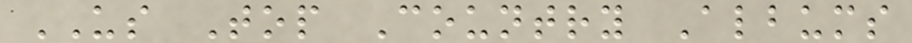US Top Country Albums
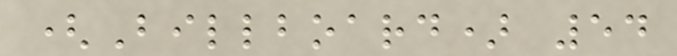(Billboard) 54
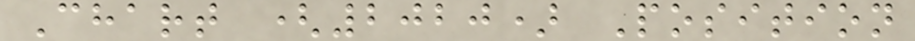Chart (2020) Position
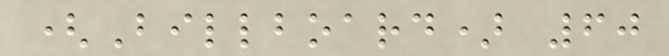(Billboard) 60
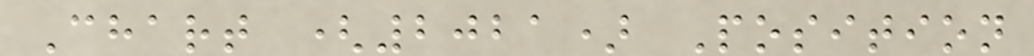Chart (2021) Position
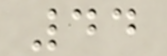44
